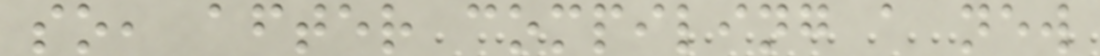so, after compiling a new
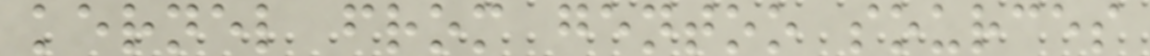kernel from gentoo sources
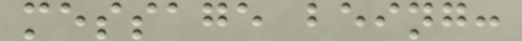message being:
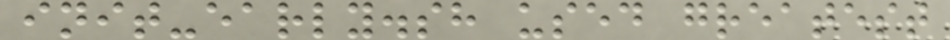init-early.sh used greatest
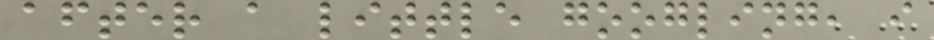after a little googling, i
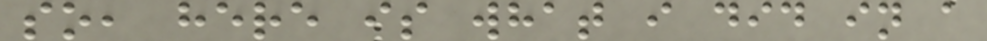so, here is what i did in a
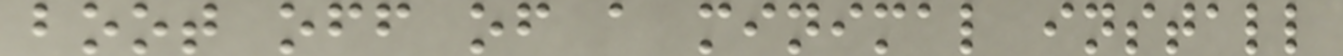boot off of a minimal install
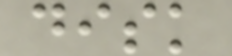disk
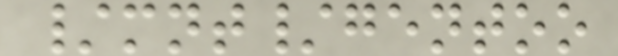/mnt/gentoo
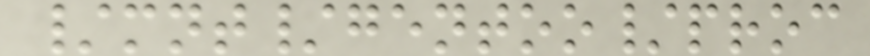/mnt/gentoo/proc
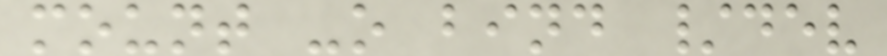mount -o bind /dev
